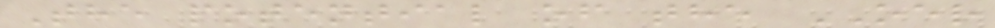The potential of the OER
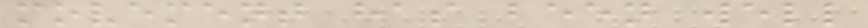movement has been well
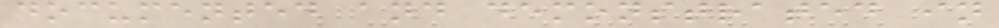documented and demonstrated in
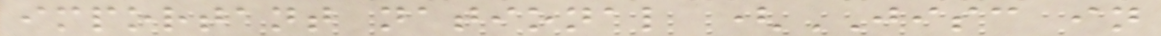important national (JISC in
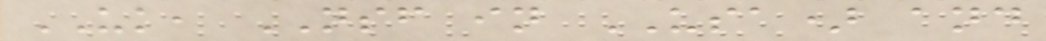UK, NSF in USA) and
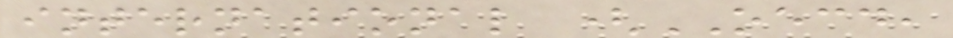international (OECD,
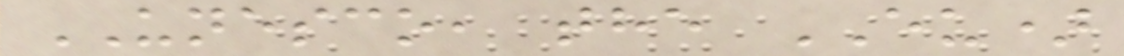UNESCO, the EU)
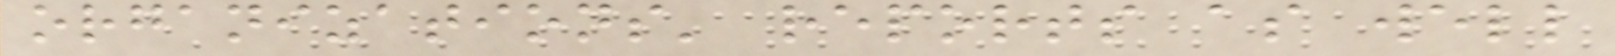organizations' reports as well
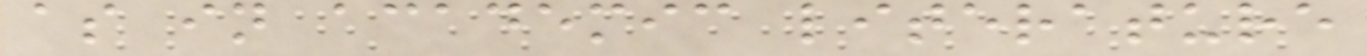as in academic literature
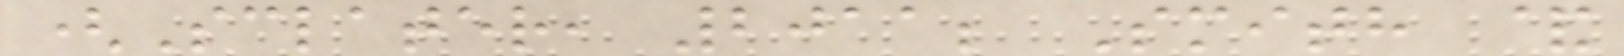(Sclater, 2011; Smith &
